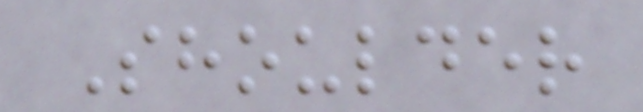Shoulder
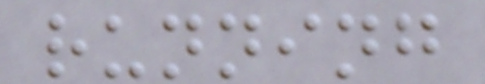running
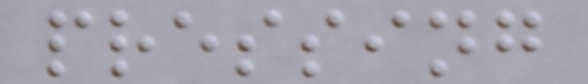pressing
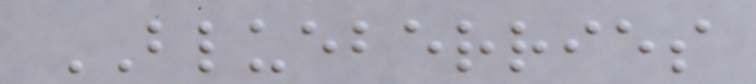BLUEBERRIES
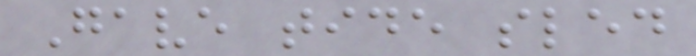Gave tide sled
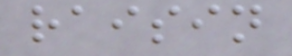raisin
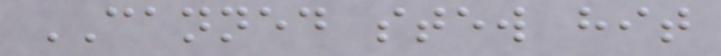CANNED stew hit
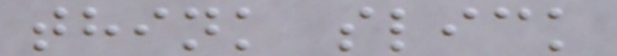think slick
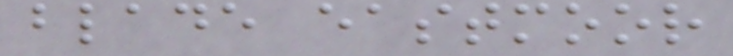blade eastmoor
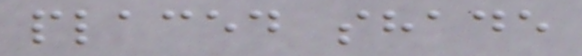placed shade
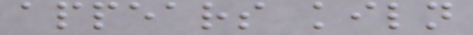appears kiln
